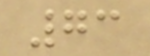73
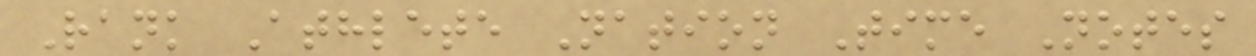Rank Athlete Nation Time Notes
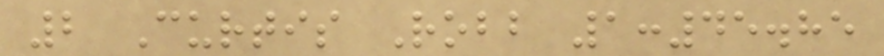2 Curtis Robb 1:45.85
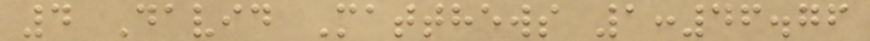4 David Matthews 1:46.76
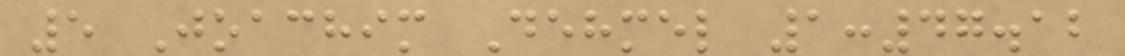5 Joachim Dehmel 1:47.12
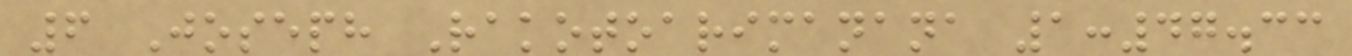6 Joseph Rakotoarimanana 1:47.33
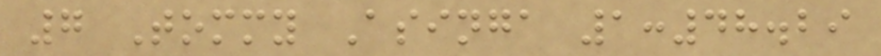7 Tommy Asinga 1:48.29
